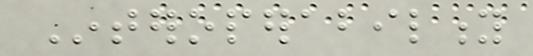Interoperability
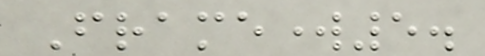Framework5.
